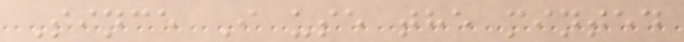Since I use the minted
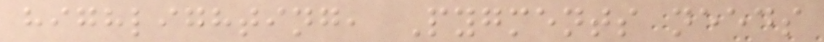highlighting, Pygments needs
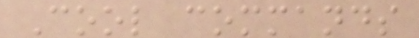Cool commands
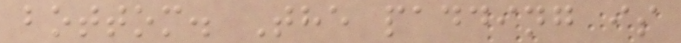bottom. The padding is
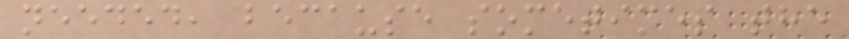needed, because sometimes the
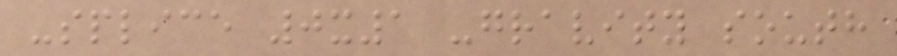-splice 0x1 -gravity south
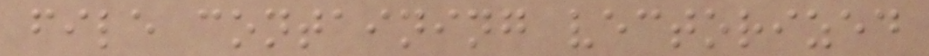file containing vectorized
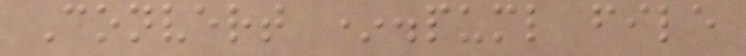Convert *.puml file
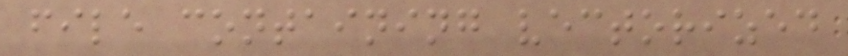file containing vectorized
